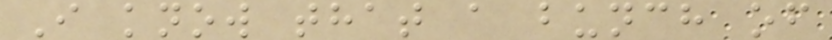I know that a bunch of
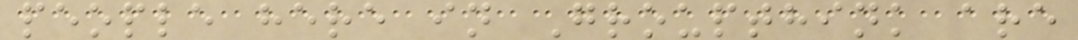people here in Groupthink are
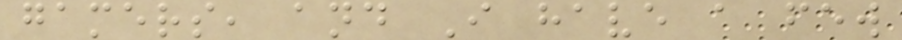gamers, and I have a few
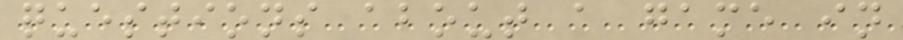questions about a game in
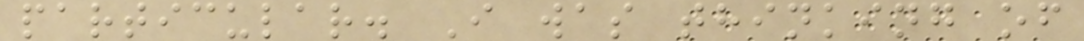particular. I was thinking of
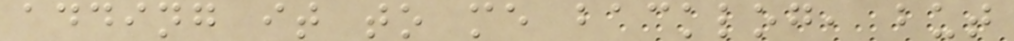adding it to me backlog, but
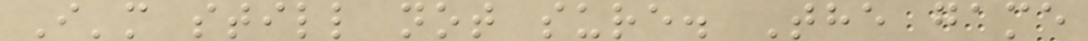I'm still not sure. The game
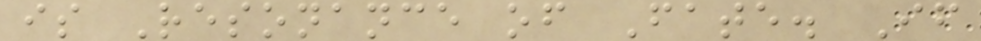is Resonance of Fate. If
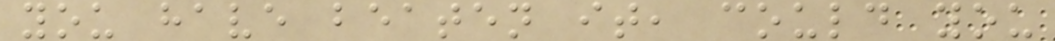you have beaten it, could you
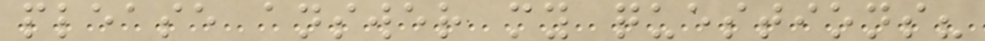please answer my questions?
